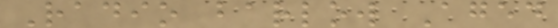Radio barlow Aged
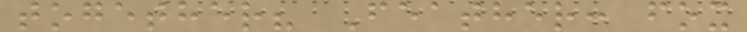together? Feather: fox
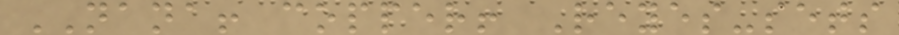NANA! copper! Reyes-sets
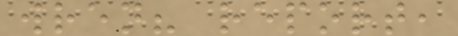wren? report,
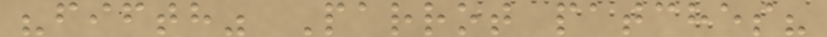"fifth" Parrot patches?
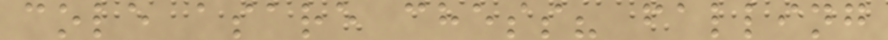cole asare chess? falling
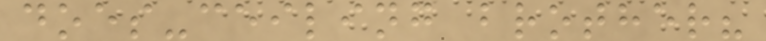does-ceiling brother?
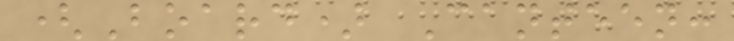(Board) Canteen:
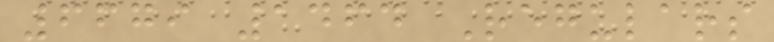6679 1464 Regulars
